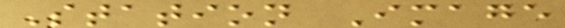Station Image
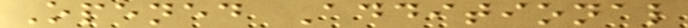Opened Additional
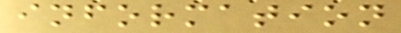information
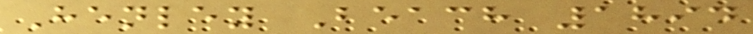Henley Beach 1894
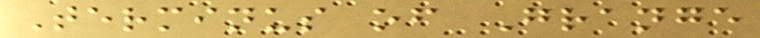Terminus of Grange
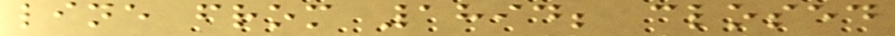line from 1894; closed
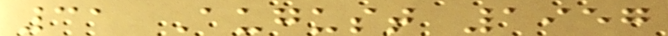31 August 1957
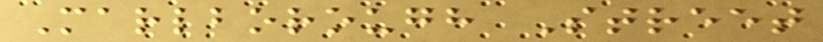Marlborough Street
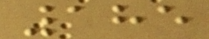185
